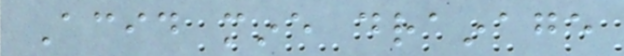Acid mine drainage
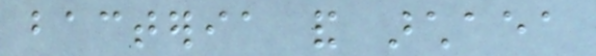bacteria and archaea
